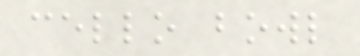cello bowl
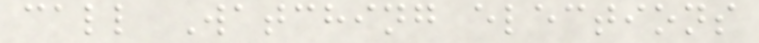call Watching elections
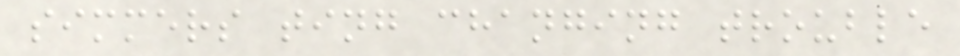simmers ting changing trouble
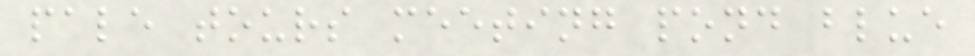pale tours meeting pond blue
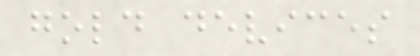gold devices
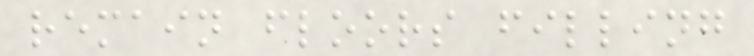remain floors filling
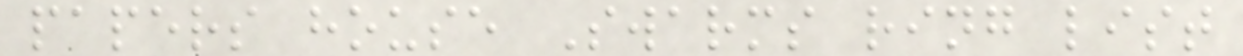papers house Swarms ring list
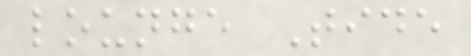lounge Tide
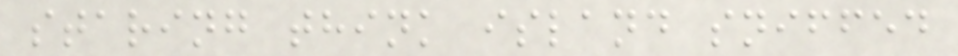staring think island sniffed
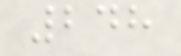248
